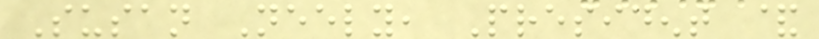Susan Neely, President &
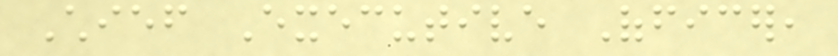Chief Executive Officer,
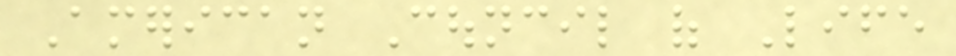American Council of Life
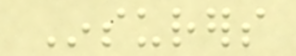Insurers
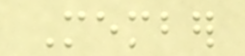Member
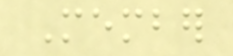Member
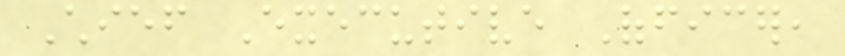Chief Executive Officer,
